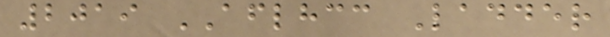2019 AFLHCC Ladder
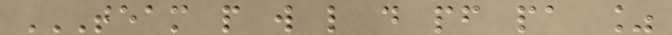TEAM P W L D PF PA %
